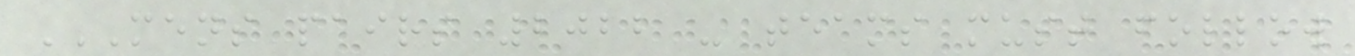MENS PAIRS 2022 - TEAMS MUST FOLLOW
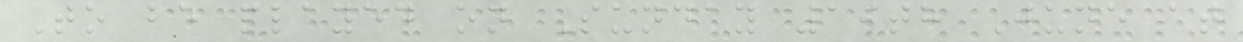To be played on Sunday 19th June at
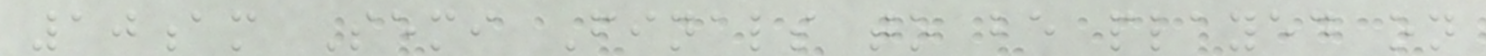10am Semi Finals to be played on
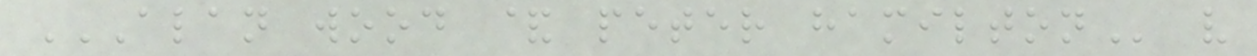ALAN WOOD & PETER HAMILTON v
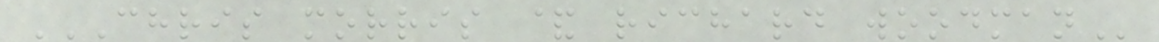CHRIS MORRIS & RICHARD WOODMAN
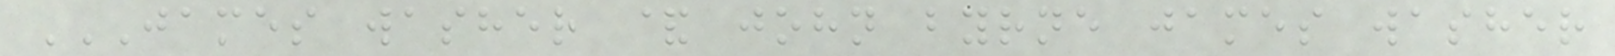JAMES WASHER & JOHN BYRNE JAMES WASHER
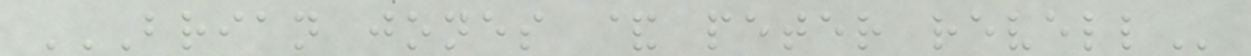BRIAN JONES & PETER REVELL
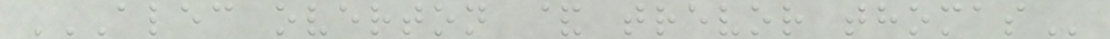ALEC OVERTON & TREVOR THOMAS
